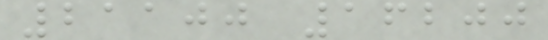21100 16200
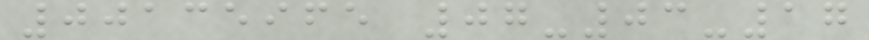00135965 07-03-17
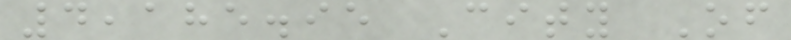4,185.95 City Of
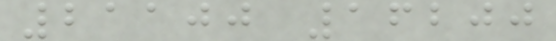21100 16200
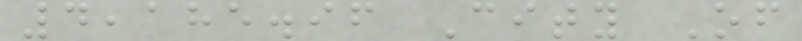4,185.96 City Of
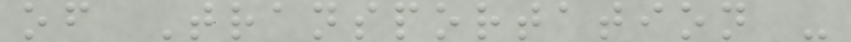of Transportation -
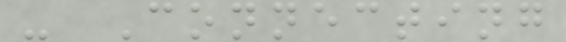- Connecting
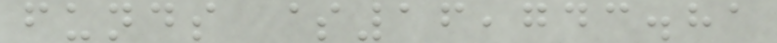funds $16,743.81
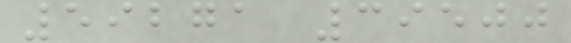59271 39500
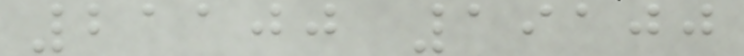21100 19100
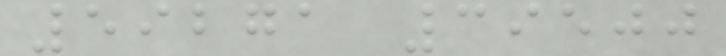59271 39500
